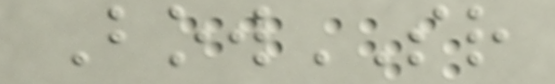BowSR
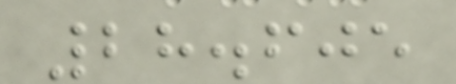28.605
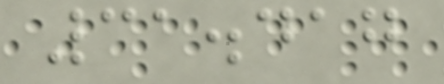31.417
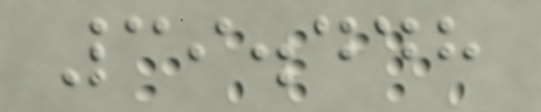39.448
